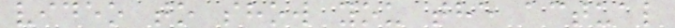video to show you the actual
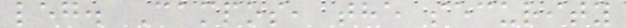leg. Campos, the security
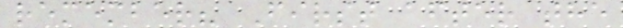remember? First after the
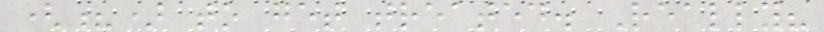(?) to get treated. Really?
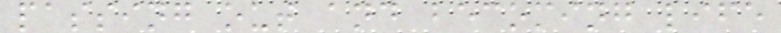passing out and becoming life
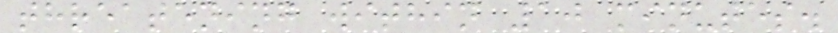threatening within 10 minutes.
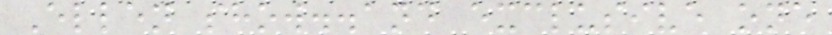Ellen show..and exclusive one
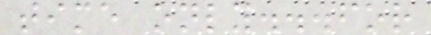time only...for
